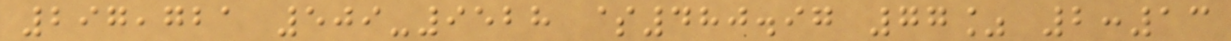297,721 509-9528 $480.97 77% 2:13
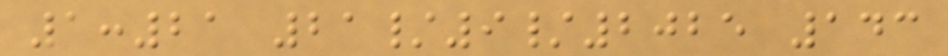1:21 21/9/2025 143
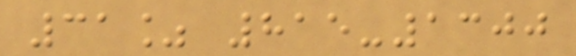31% 815-1300
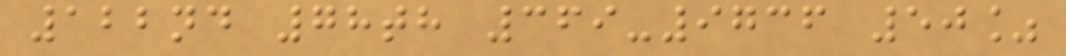122nd 78th 369-9736 50%
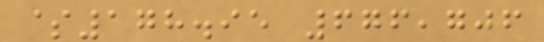$178.95 676,706
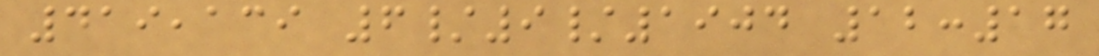419,139 6/9/1904 12:17
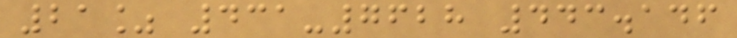21% 431-7628 443.146
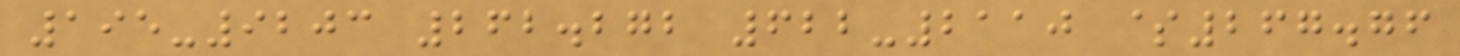195-9203 262.272 622-2110 $267.76
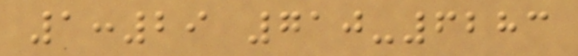1:29 710-6283
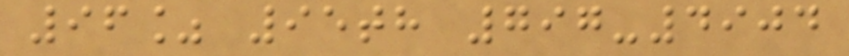96% 95th 797-4904
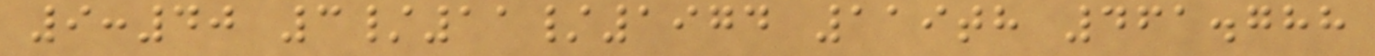9:40 3/11/1974 119th 461.788
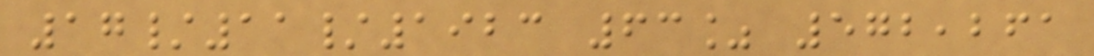17/11/1923 63% 572,261
